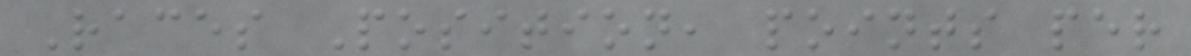Races Position, points per
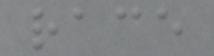race
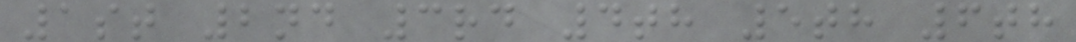1st 2nd 3rd 4th 5th 6th
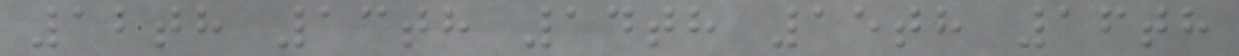12th 13th 14th 15th 16th
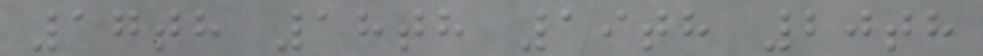17th 18th 19th 20th
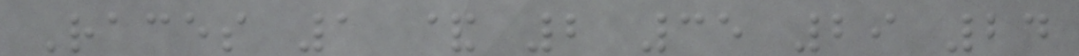Races 1 & 2 35 29 24
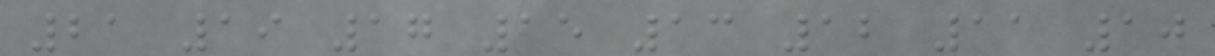21 19 17 15 13 12 11 10
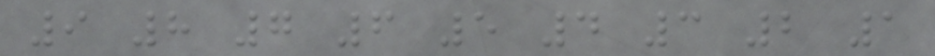9 8 7 6 5 4 3 2 1
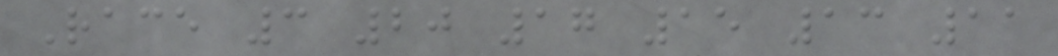Race 3 20 17 15 13 11
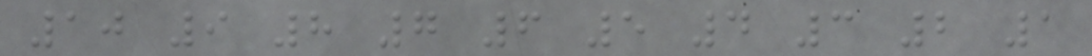10 9 8 7 6 5 4 3 2 1
